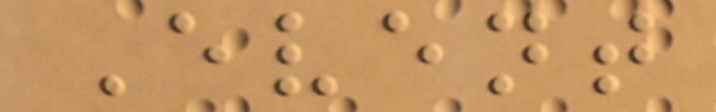Event
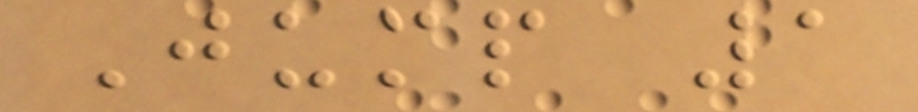Jump 1
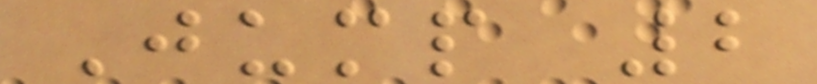Jump 2
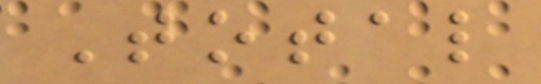Total
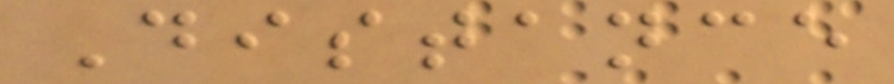Distance
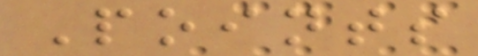Points
